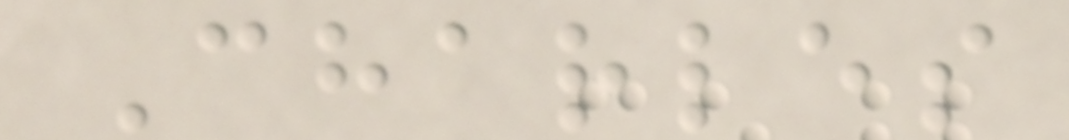Charles
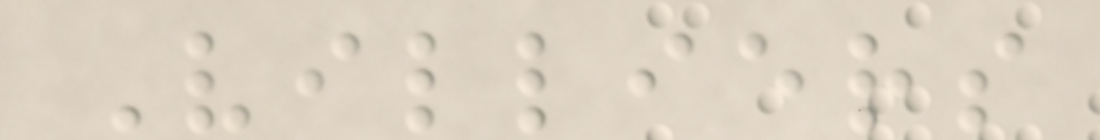Villiers
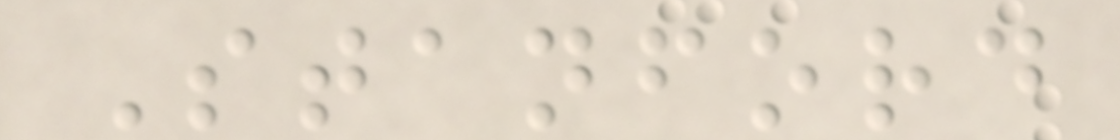Stanford
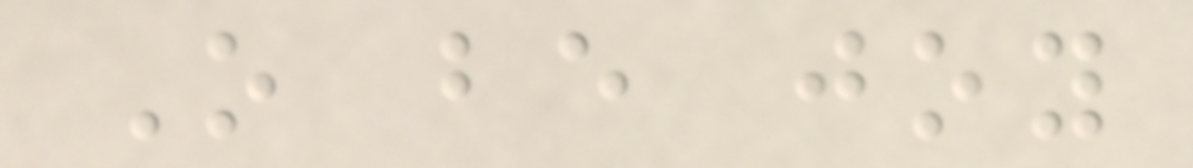O be joy
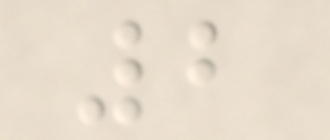2
